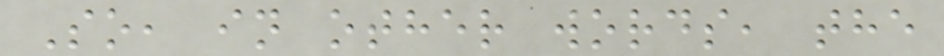So, in other words, the
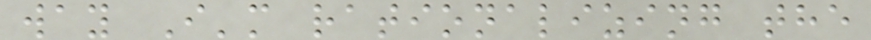way I'm rationalizing the
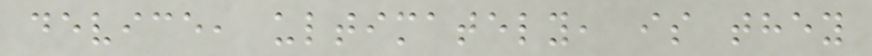device, ultimately, is they
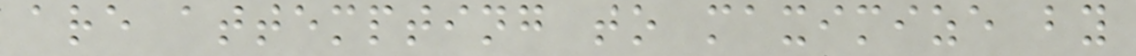are attempting to maximize by
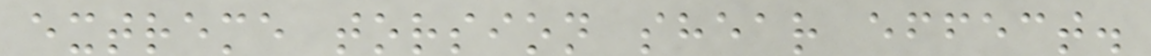extreme torsion shear effect.
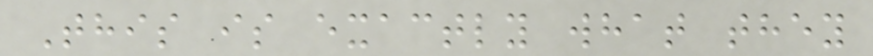This is exactly what they
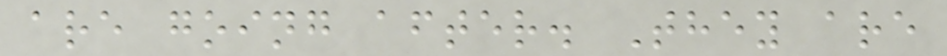are going after. They are
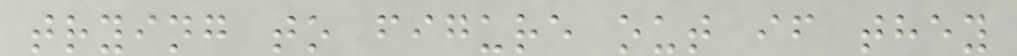trying to figure out if they
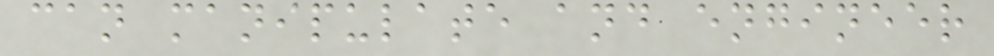can manipulate and engineer
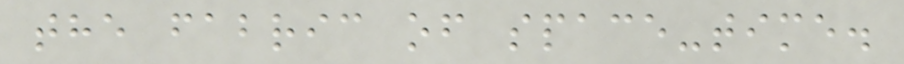the fabric of space-time.
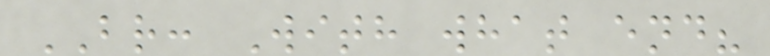BR: With what end?
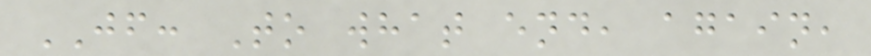JF: To what end, again,
